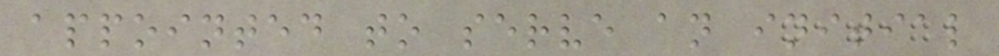appointed to serve an initial
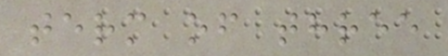term of three
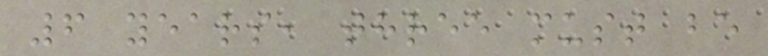6 years, three must be
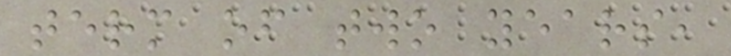term of two years,
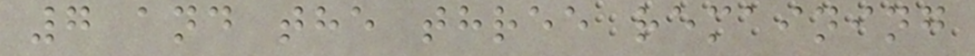7 and the three remaining
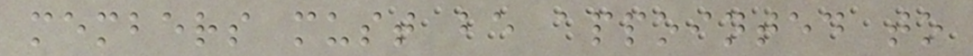members must be appointed to
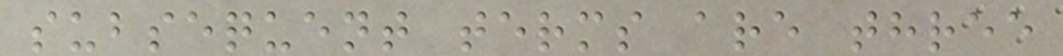subsequent terms are three
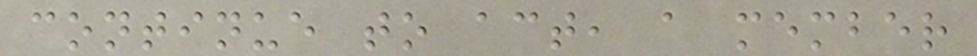continue to act, a member
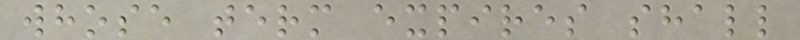whose term expires shall
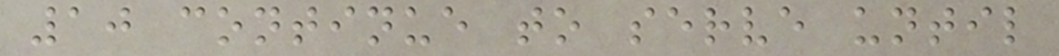10 continue to serve until
